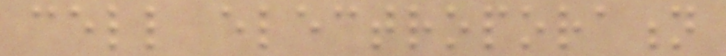cell electroporation
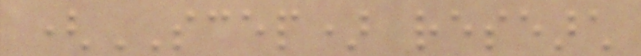(SCEP) research
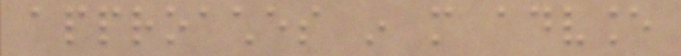approaches in more advance
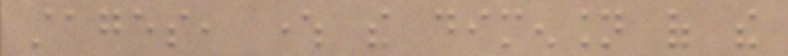stages, where the dimension of the
